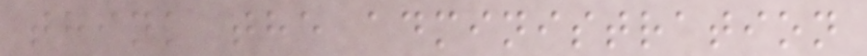think the administration
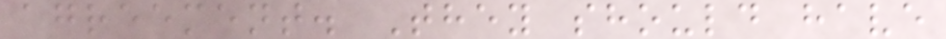agreement. They should have
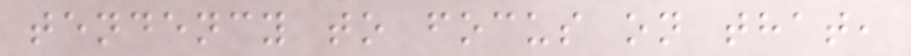tendency to focus on that,
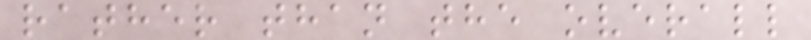rather than the overall
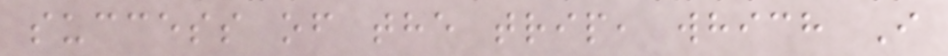success of the trip, which I
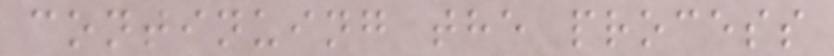continuing the process
